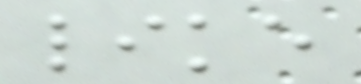like
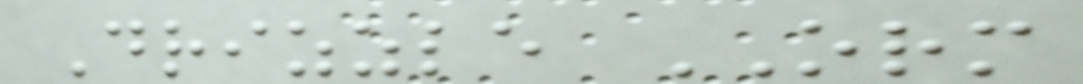Drizzle ORM
